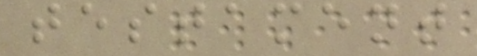testament
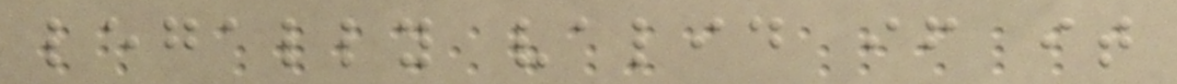legally valid if it
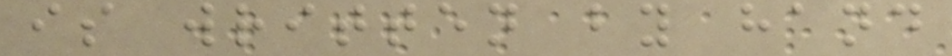is written by hand
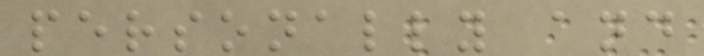personally and
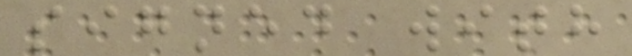signed with
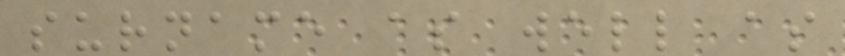surname as well as
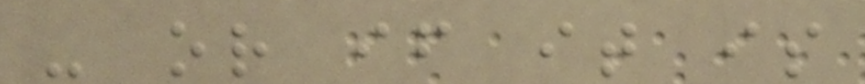- or if it is
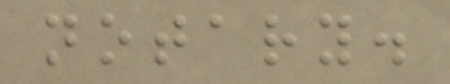notary.
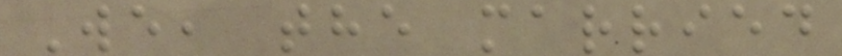We, the married
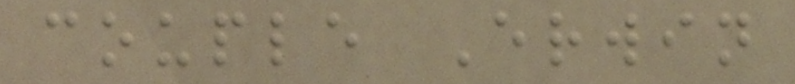couple Erwin
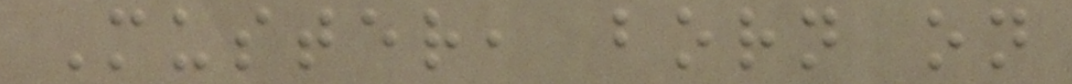Muster, born on
